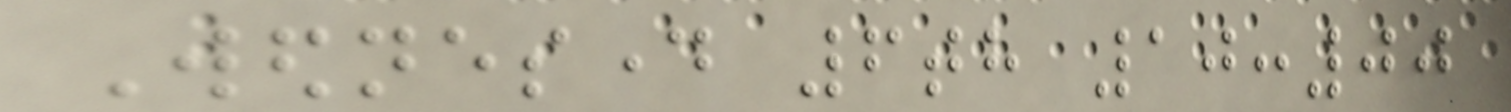Wednesday 6th 10:00
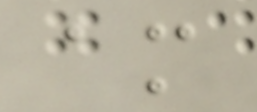am
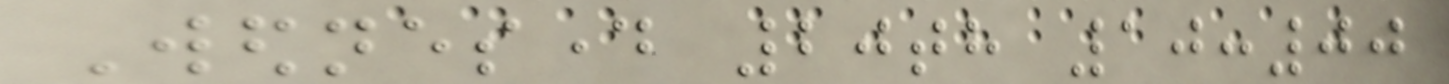Wednesday 20th 10:00
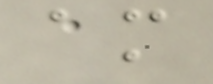am
